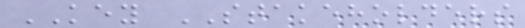KEY STAKEHOLDERS
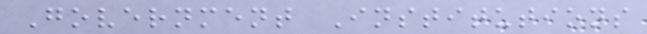Government Institutions
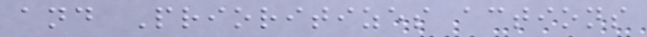and Prioritizes actions
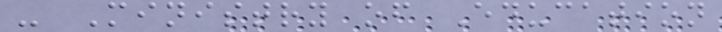- Ministry of Education
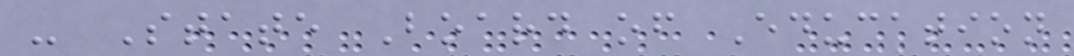- State Board of Education
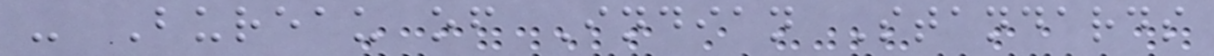- Bureau of Indian Standards
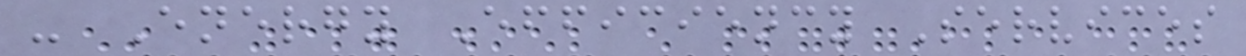- Energy Efficiency Services
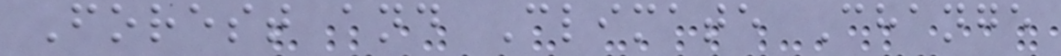Forest and Climate Change
